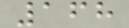168
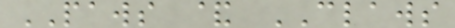PAWS & CLAWS
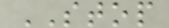STOP
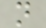n
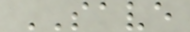SAVE
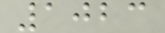1023
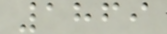1869
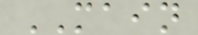MAIN
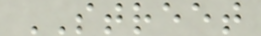STREET
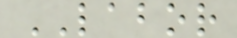LABOR
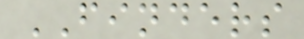FINDERS
